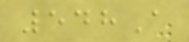548A
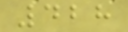428
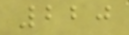220
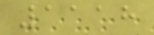1118
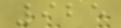925
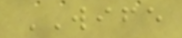WIFE
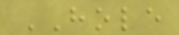HOLE
